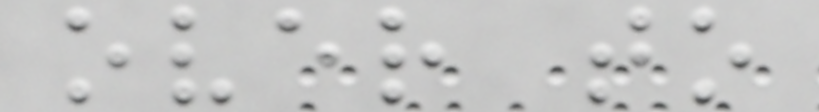over to
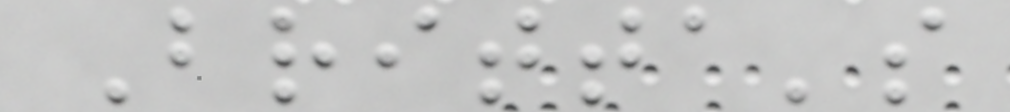Britta's
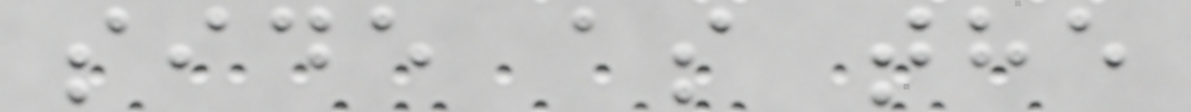side as the
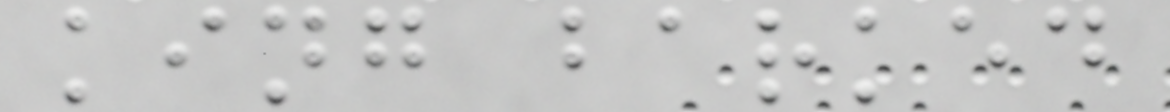king barked
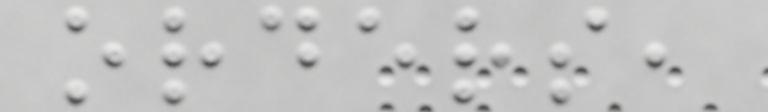orders,
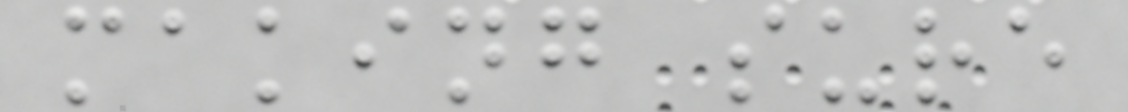making sure
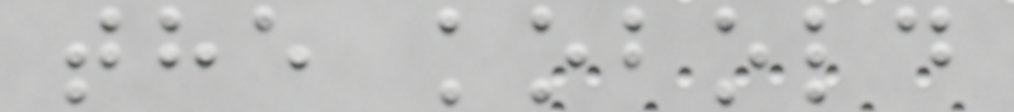the kobold
